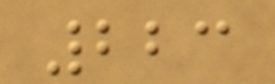223
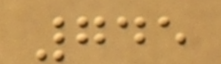745
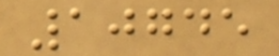10745
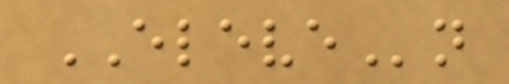ELEVEn
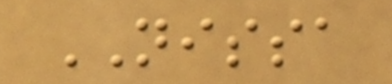NISSA
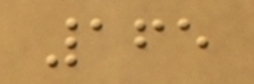165
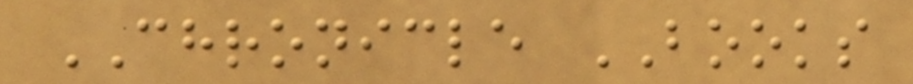CHRONICLE BOOKS
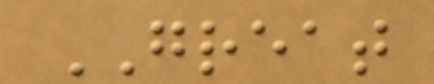GREAT
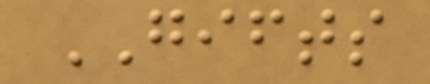GIFTS
